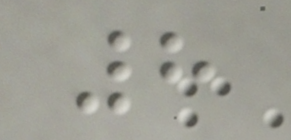8
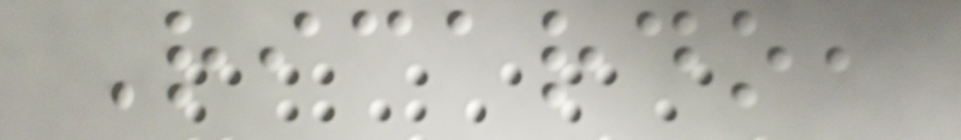Ricardo,
